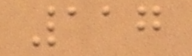117
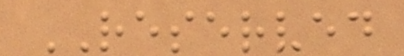RESERVED
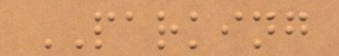PARKING
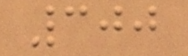300
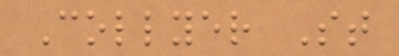Collyer St
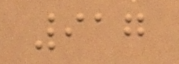917
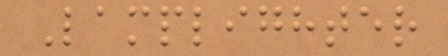Lamplighter
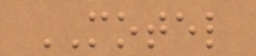MOTEL
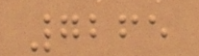7265
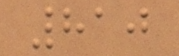810
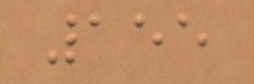155
